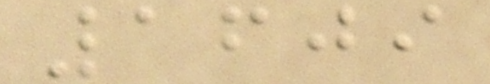1609
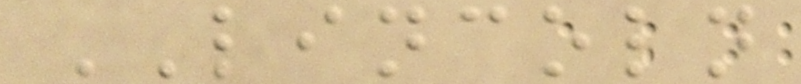LINCOLN
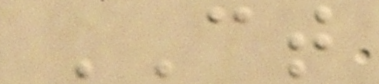CT
